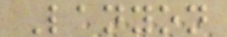Lanyon
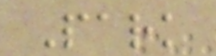Park
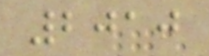2010
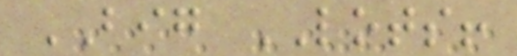BIG LOTS!
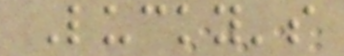Lucky's
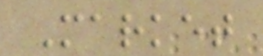Market
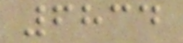6834
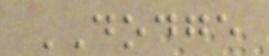DODGE
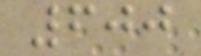600
